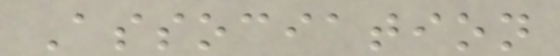Association
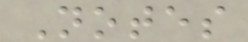Notes
